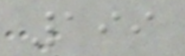199
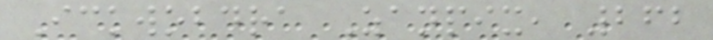Ickwobdra Zanpix, 262
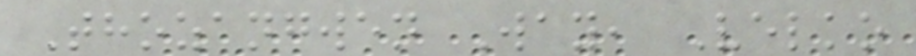Thozangwen Way, Velko
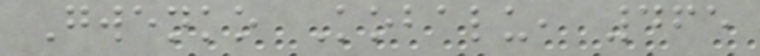Gwenko Kobalu, 465
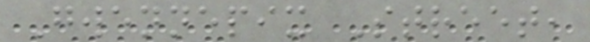Gwennepix Street,
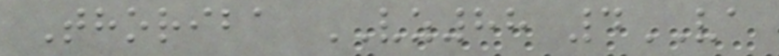Thoriba VZ88 4VA
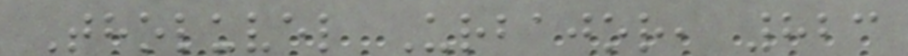Tholuvel Urbajor, 823
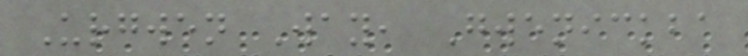Urgwen Way, Gwenickba
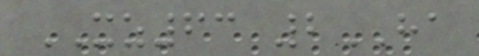XZ63 2HA
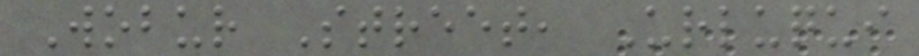Wobur Street, Urluqui
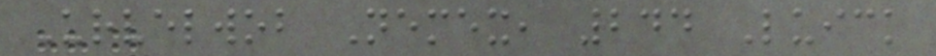Urvelwob Nemex, 244 Luick
